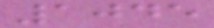1045
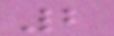2
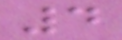4
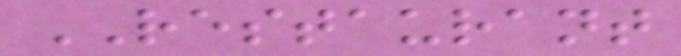RESTAURANT
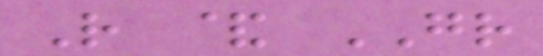R & GR
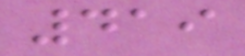419
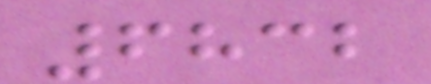6832
